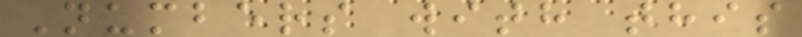Numbers with this
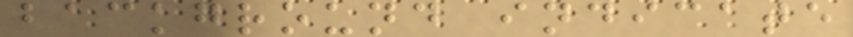background indicate
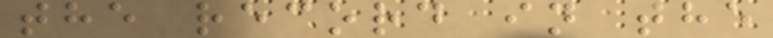the record in the
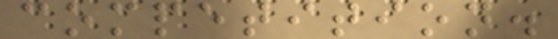competition.
